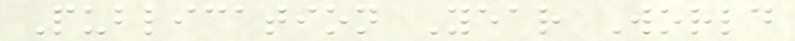Publication Year World
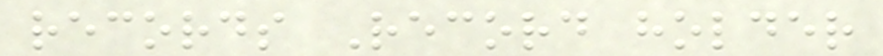records Record holder
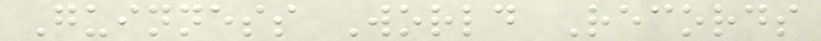Guinness World Records
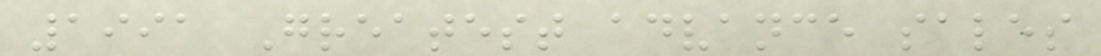1991 Greatest advance sales
